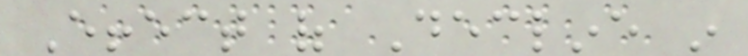Effect of Decline in
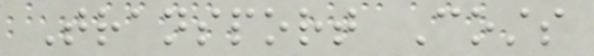Transport Costs
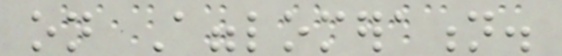on Agglomeration.
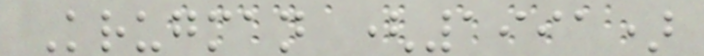Krugman (1991)
